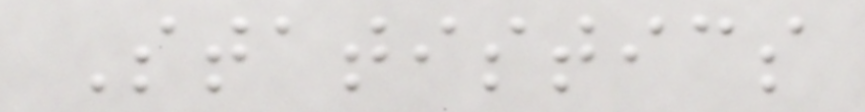Statistics
